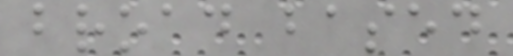broad based
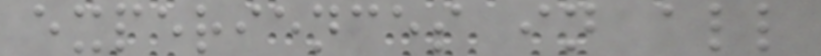experiences in all
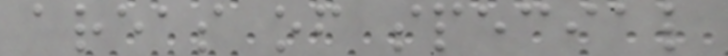areas of special
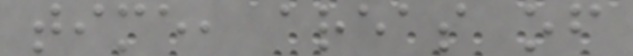time, areas of
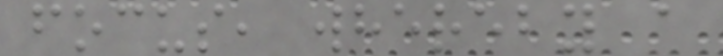focus, whereby a
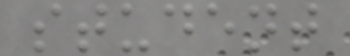student
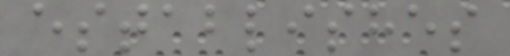establishes
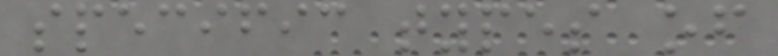specific types of
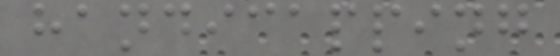handicapping
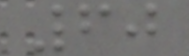60
